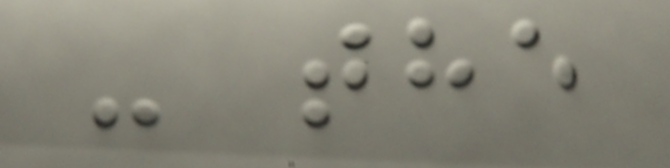- the
